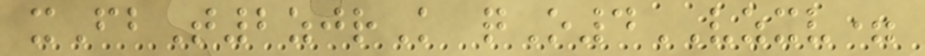xFbT2zjrK qO4VZXV=
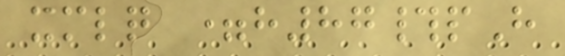xmlq =h87#pH
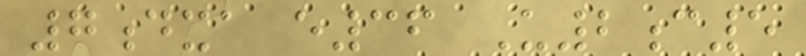7dxa e36 U2c5
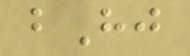bHj
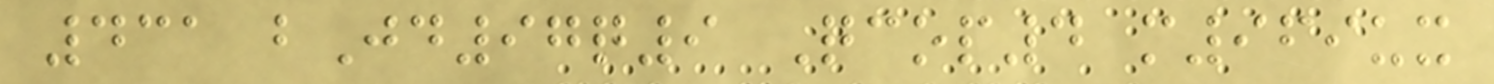431 bJd97q9 Qcop4 m969ux
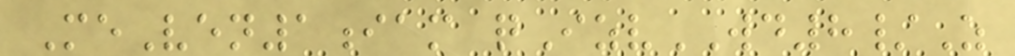MeVen1iam qIzvWD8/Z
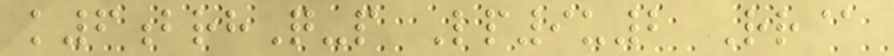k6brhQ-p Lp9u2 Rr@
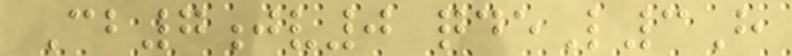Cb7jv0 qdeL3H
